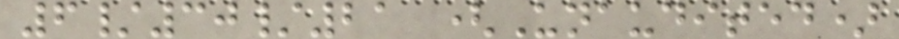6/30/21 (Unaudited)
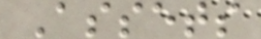Assets
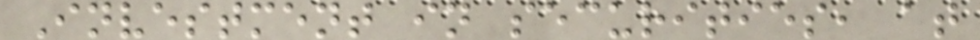Investment in securities, at
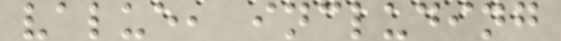value, including
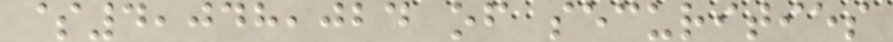$4,048,024 of securities
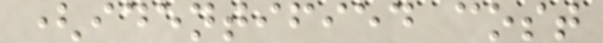(identified cost
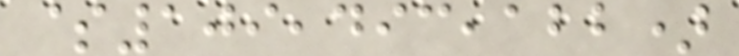$109,493,122)
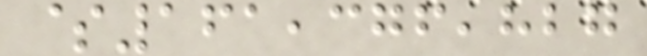$161,376,827
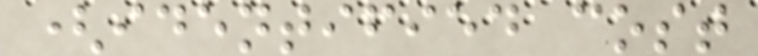(identified cost
